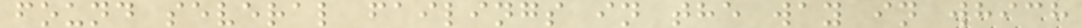found several failings in the way in which
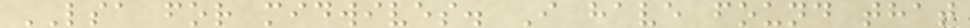LSA for midwives. I have found that
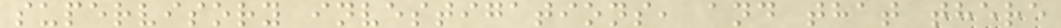supervisory investigations, and that there
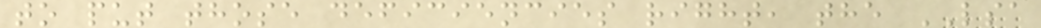to put those deficiencies right, the LSA
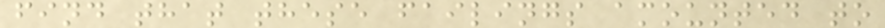find that these failings amounted to
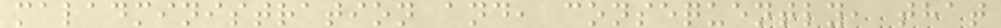maladministration and, consequently, that
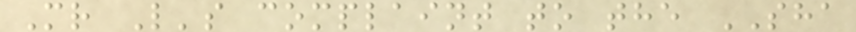Mr L's complaint to the SHA
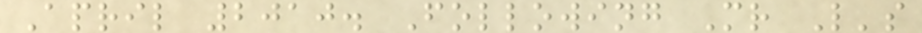April 2010. Following Mr L's
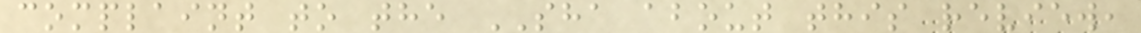complaint to the SHA about this review,
